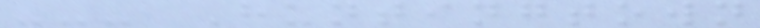--- Huntingtown
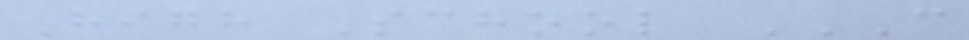High School C
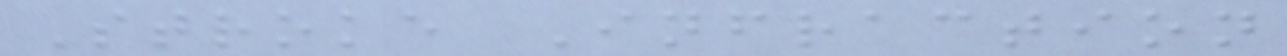Stroke Infraction
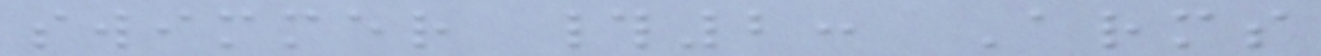swimmer #2: Arms
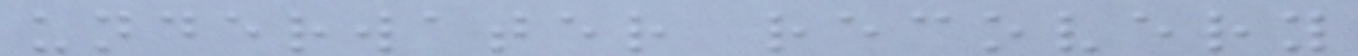underwater recovery
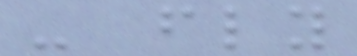- fly
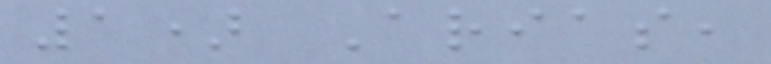1) Arias,
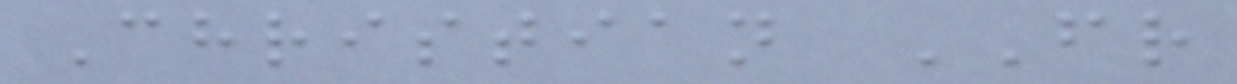Christian FR
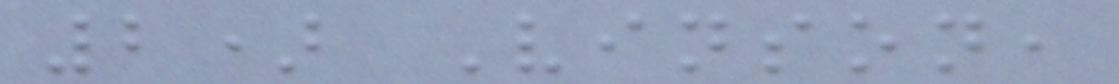2) Vinson,
